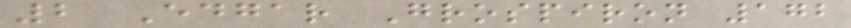2 Edgar Grospiron 172
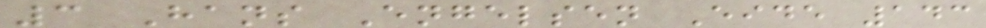3 Hans Engelsen Eide 143
